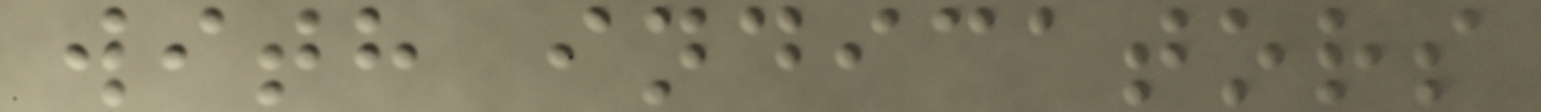with indicators
